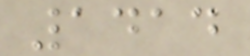1414
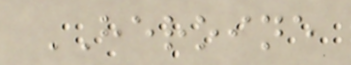HEROINE
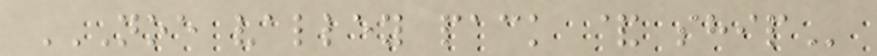NOE VALLEY PACK & SHIP
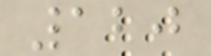120
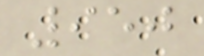950
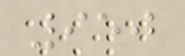950
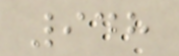948
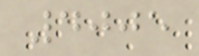4005
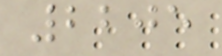2205
